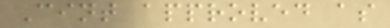Cint approved as
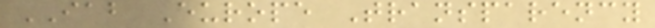IAB Europe Transparency
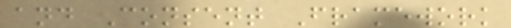and Consent Framework
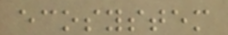ecosystem
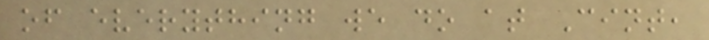of everything we do at Cint,
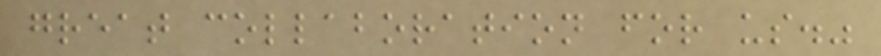great collaboration for us."
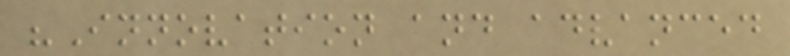"Innovation and advanced
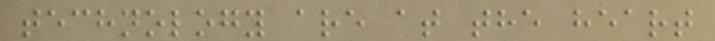technology are at the heart
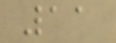11
